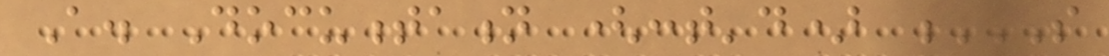A. Documentation (cont'd) S
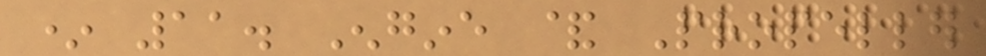* 11. Engine & Propeller
